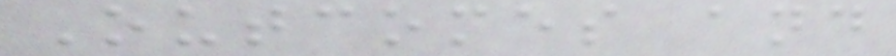Outcomes and
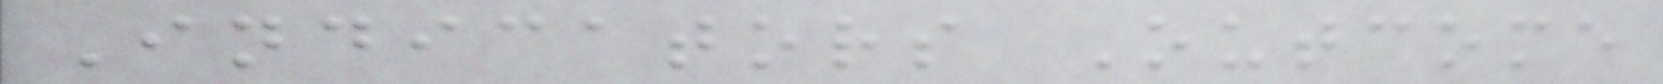Indicators Outcome
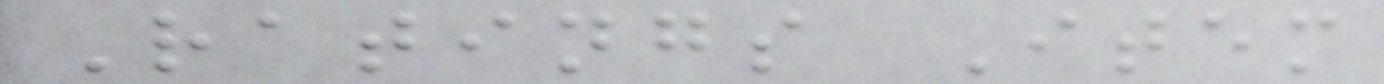Ratings Item
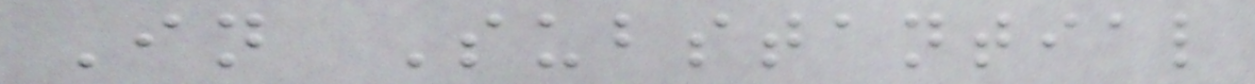In Substantial
